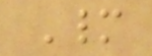Many
